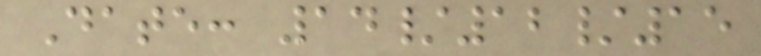Date: 14/12/15
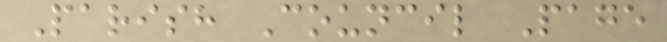Parish Council Page
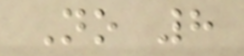No 8
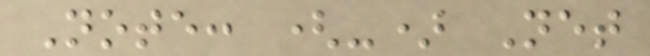Note: (-) Net
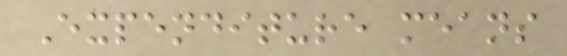Expenditure means
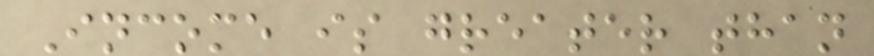Income is greater than
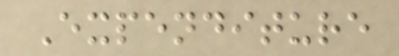Expenditure
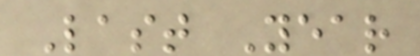Last Year
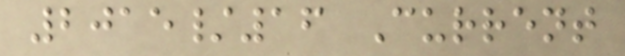2015/16 Current
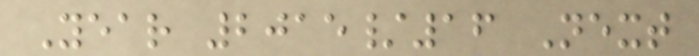Year 2015/16 Next
